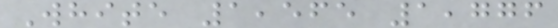White 1,565 1,776
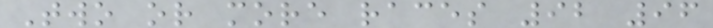Two or more races 92 96
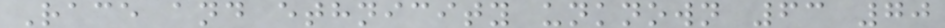Race and ethnicity unknown 63 70
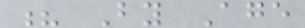? By Age
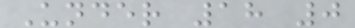Under 18 0
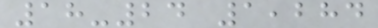18-24 1,284
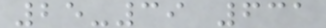25-39 631
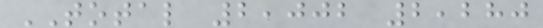TOTAL 2,002 2,280
